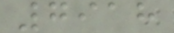7918
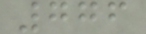776
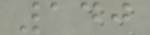140
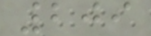209
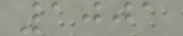1001
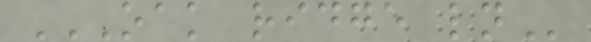OAK RIDGE LN
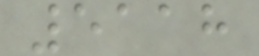5118
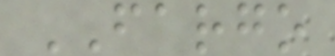FARGO
